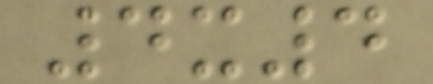4x4
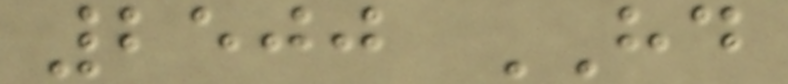2500 HD
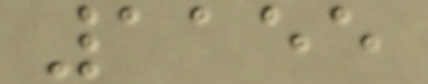1155
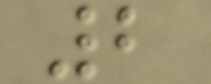2
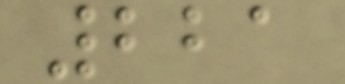221
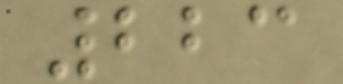223
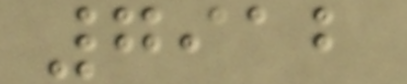7912
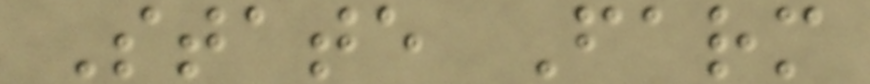State Farm
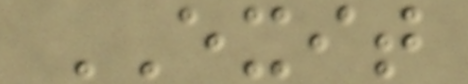EXIT
